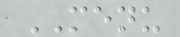MENU
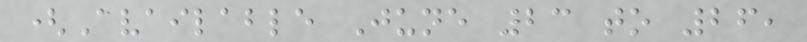(Available June 23 to 26,
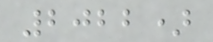2022)
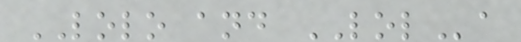LOLO and LOLa
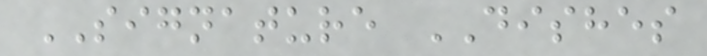SIGNATURE DISHES
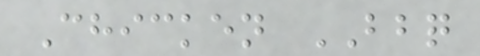Chicken BBQ
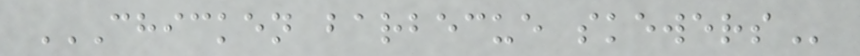CHICKEN BARBECUE SKEWERS
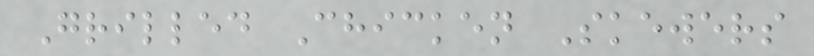Grilled Chicken Skewers
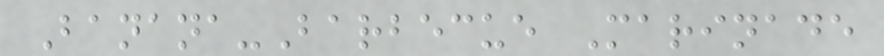Banana-Barbecue Marinade
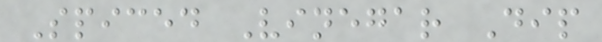Spiced Vinegar Dip
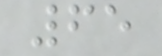65
